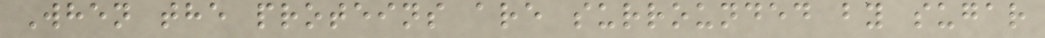When the proteins are surrounded by sugar
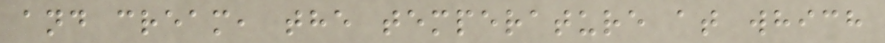and cream, the temperature at which
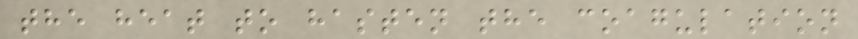the heat to hasten the coagulation
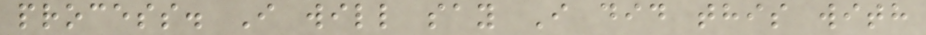process. I will say I did this with
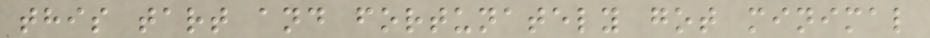this tart and fortunately got minimal
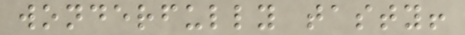wonderfully tasty!
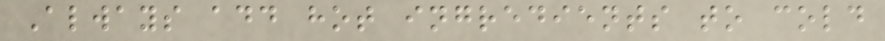Always add hot ingredients to cold
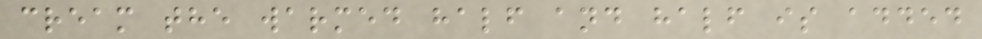cream the warmed half and half is added
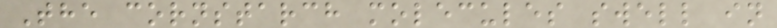The cornstarch molecules swell in
